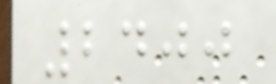2400
